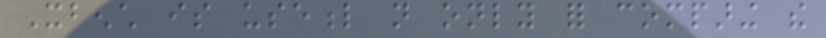Xbench is useful not only for comparing the
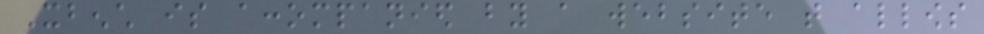Xbench is accompanied by a website that allows
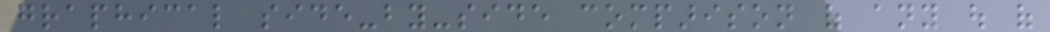graphical side-by-side comparison of any out of
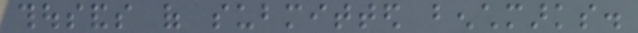thousands of submitted benchmarks.
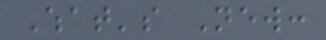What's New:
